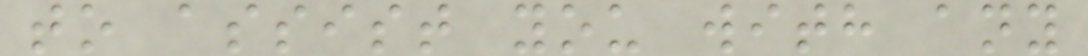to assist you with any
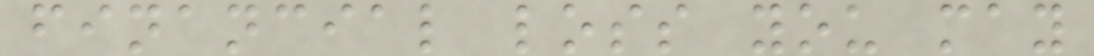financial loss you may
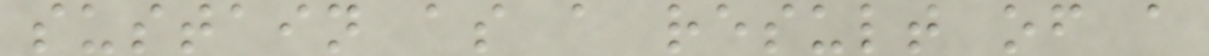sustain as a result of a
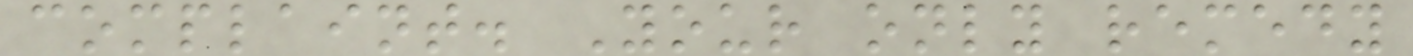complaint. Your only remedy
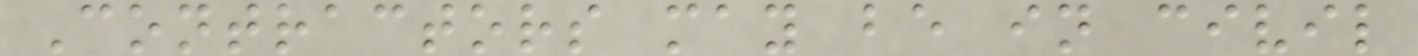Contractors may be in civil
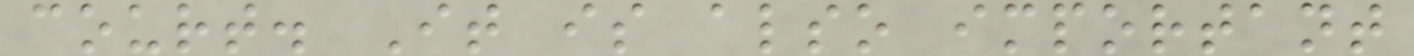court. It is also important
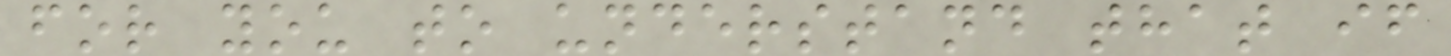for you to understand that if
